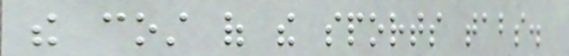the cost of the sports tabs.
